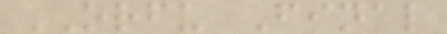ORFU Final
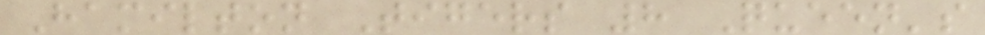Hamilton Tigers 8 Queen's
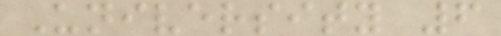University 6
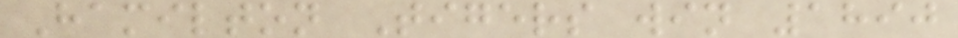Hamilton Tigers win 1890
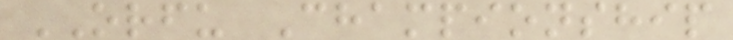ORFU Championship
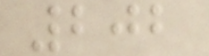202
